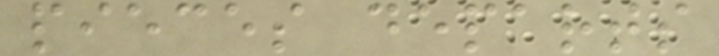pieces departs
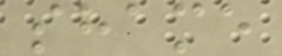shame
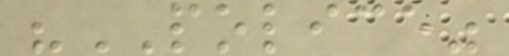"POLICE"
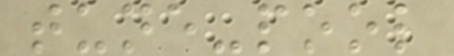tune-pool
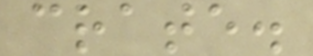crate.
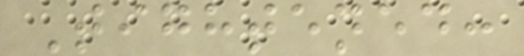Tightened:
